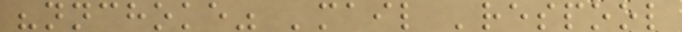"nnchoke" 'mail 'respool
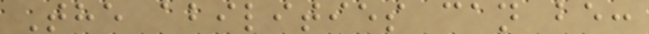The abilities can be:
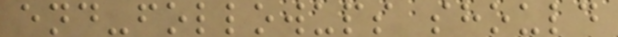end-followups should
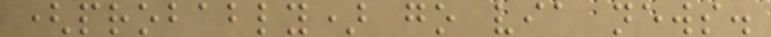(probably) go via news.
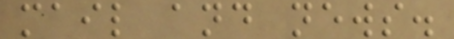mail and news.
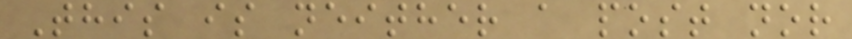This is neither a post nor
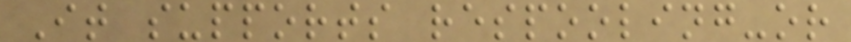It supports respooling-or
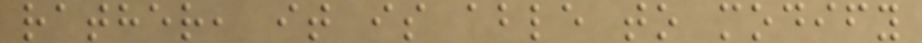rather, it is able to modify
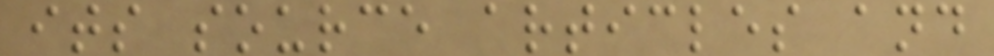its source articles and
